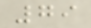79
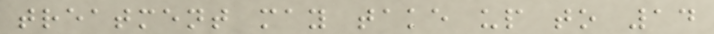treatment may take up to 14
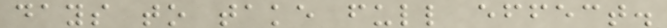days to take full effect.
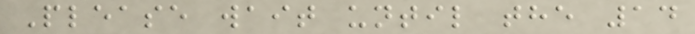Please wait until the 14
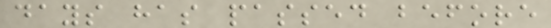days has passed before
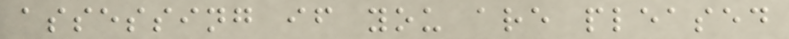assessing if you are pleased
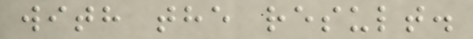with the result.
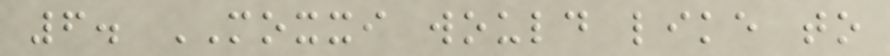6. MOXXI would like to
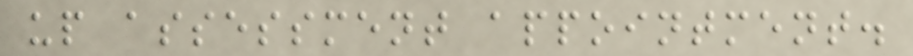up assessment appointment.
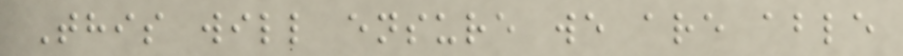This will ensure we are able
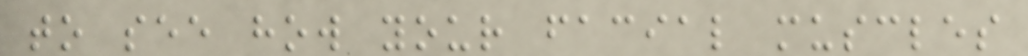to see how your facial muscles
